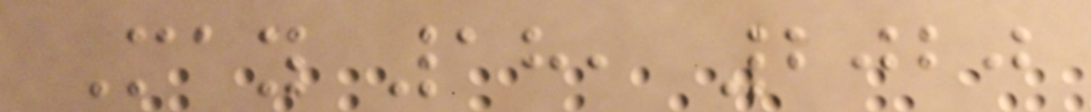May 18, 2020
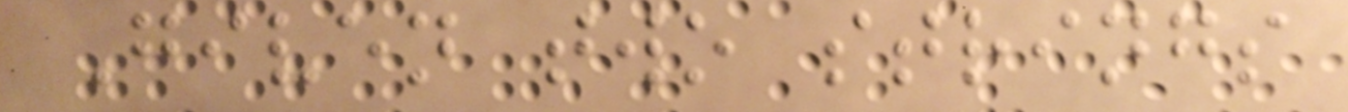Given two strings
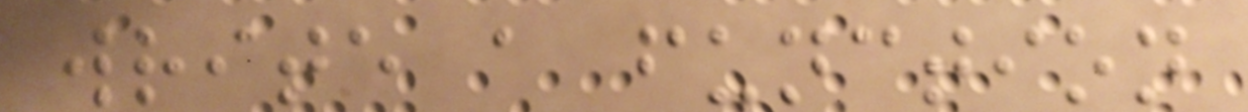write a function
